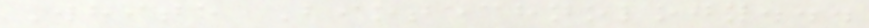White Biotechnology...
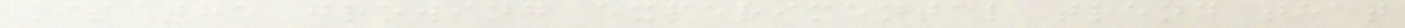Is the growing experimental trend that
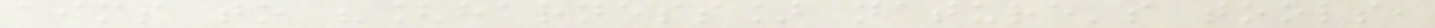aims to "[harness] nature's tools,
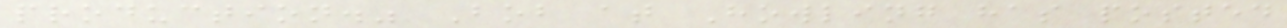production." Bob at Howling has posted
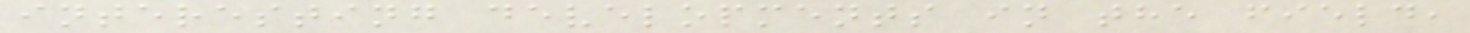interesting developments in the field,
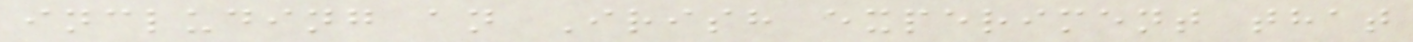including an Irish experiment that
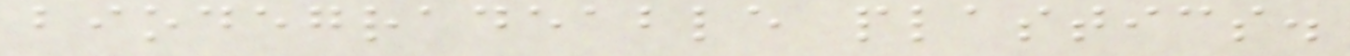biodegradeable plastics.
